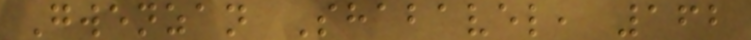Gwenzan Shabavel, 162
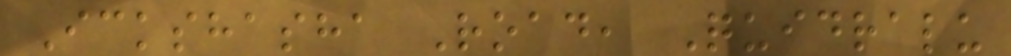Ickshasha Road, Quidralu
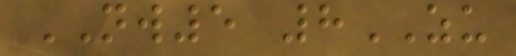NW5 8ZU
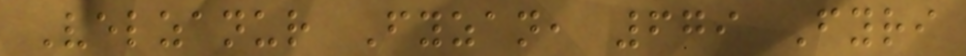Velzanur Fyzan, 679 Fyri
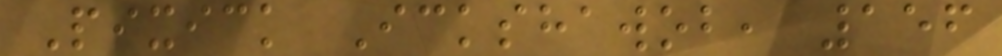Pixick Ickshawob, 156
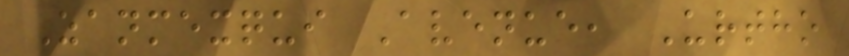Zanmexqui Avenue, Urtho
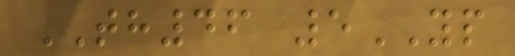TH46 5YP
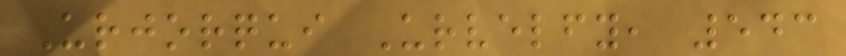Urjorqui Urvelfy, 543
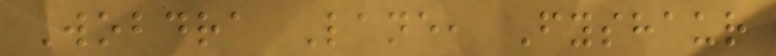Wobdra Lane, Fyshaur
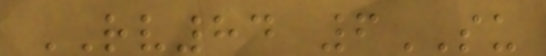RV84 6SU
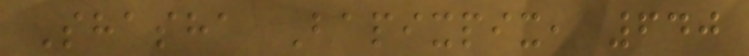Shasha Bapixpix, 640
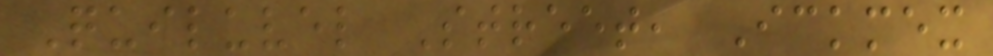Quiluvel Street, Ickmex
